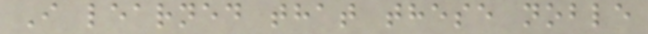I learned that these noble
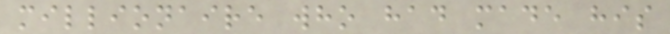millionaire who had made his
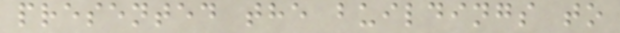presented the buildings to
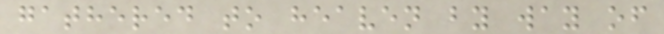gathered to heaven by way of
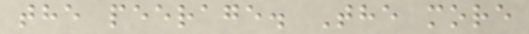the peerage. The more
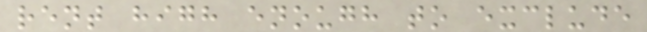rent high enough to exclude
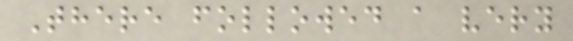There followed a very
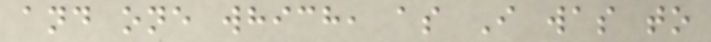and one which, as I was to
